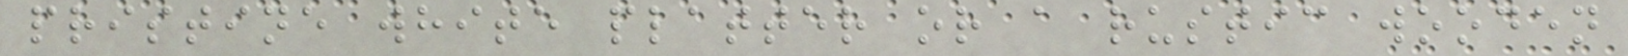pristine white platter or a rustic wooden
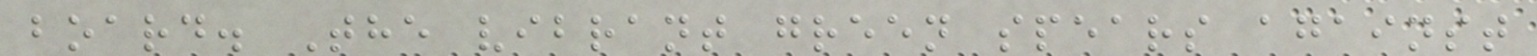board. The vibrant green spears against
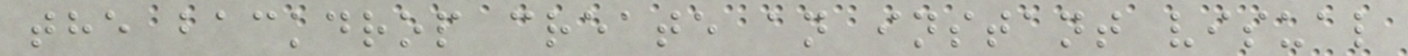the backdrop create an instant visual
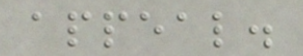appeal.
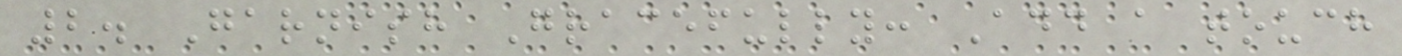2. Garnish Gracefully: Add a touch
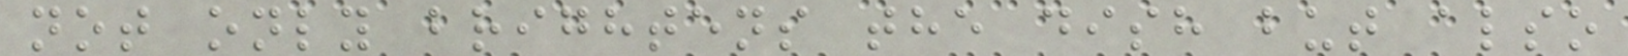not only brightens the dish but also
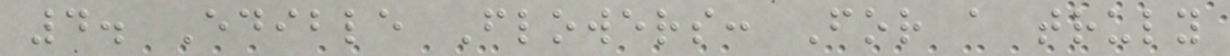4. Edible Flowers: For a truly
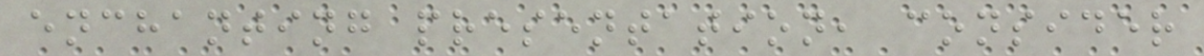enchanting presentation, consider
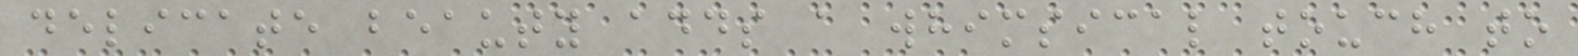delicate beauty adds a whimsical touch to
